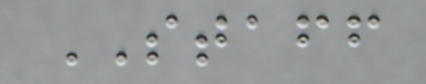STAFF
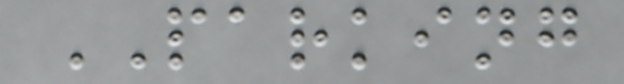PARKING
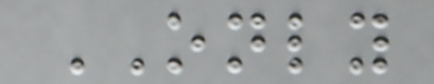ONLY
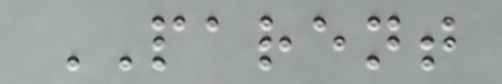PARENT
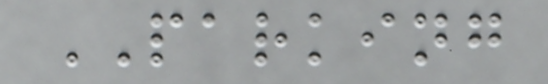PARKING
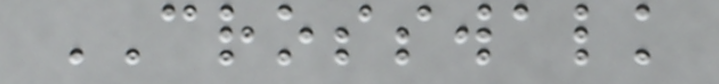CROSSWALK
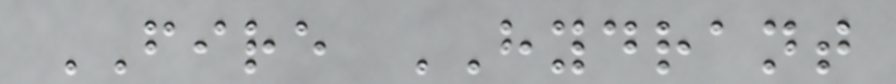FIRE HYDRANT
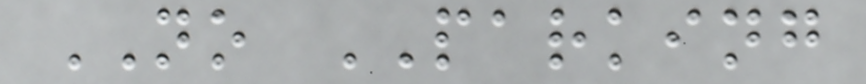NO PARKING
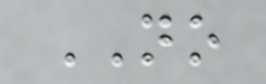NO
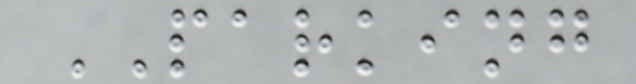PARKING
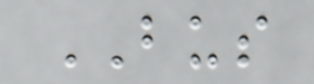BUS
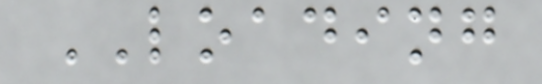LOADING
